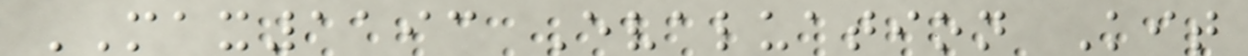MAX1193 Evaluation Kit
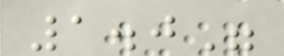1.0"
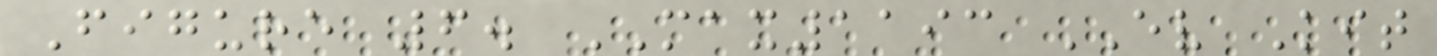Figure 6. MAX1193 EV Kit
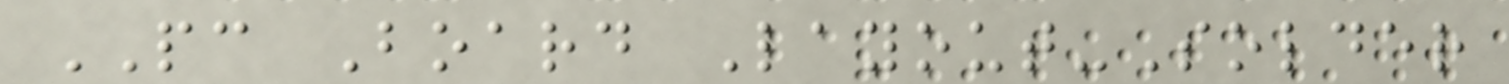PC Board Layout-Solder
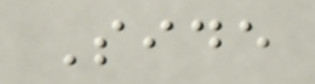Side
